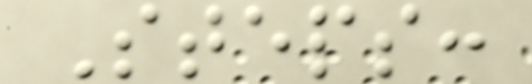Steps:
